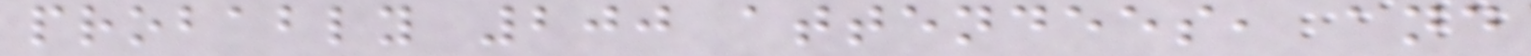probably 200 attendees, and
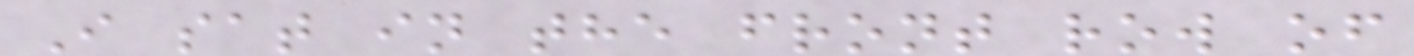I sat in the front row of
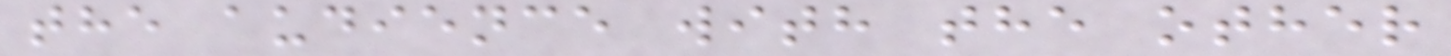the audience with the other
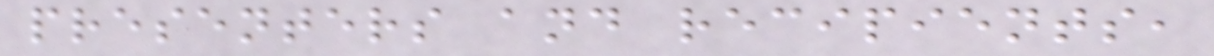presenters and recipients,
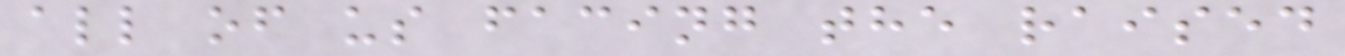all of us facing the raised
